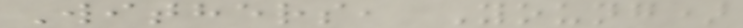Withers, Young)
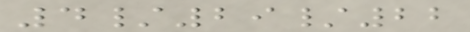4/29/22
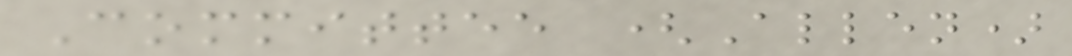Committee (Allen)
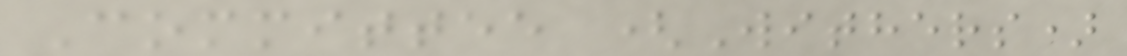Committee (Withers)
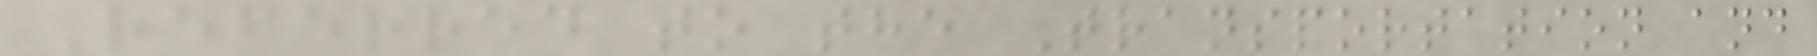Referred to the Transportation and
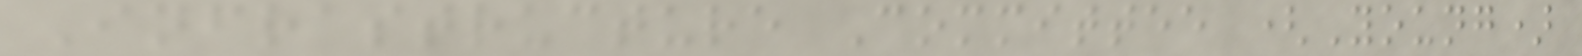Infrastructure Committee (Young)
